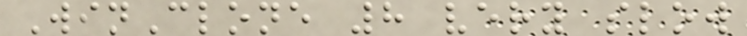WinClone 8 very slow
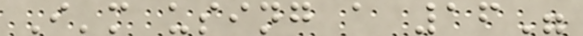I'm using a 16"
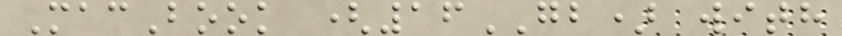MacBook (16GB) with
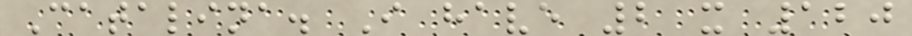Catalina. I have 2 x 120
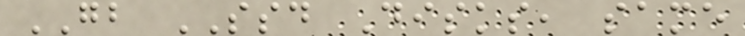GB SSD Disks, same
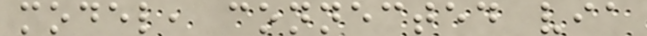model, connected via
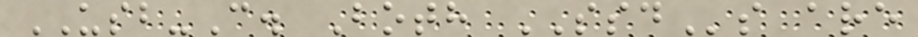USB-C. Both SSDs are
